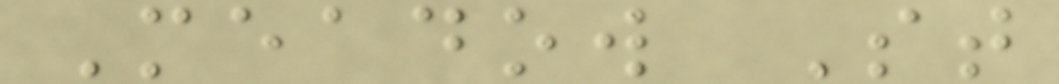Meadow St
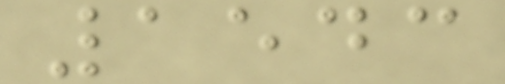1543
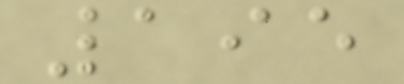195
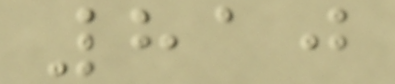810
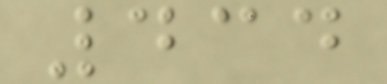434
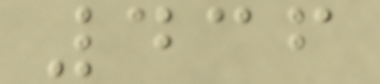436
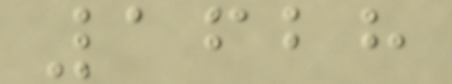1628
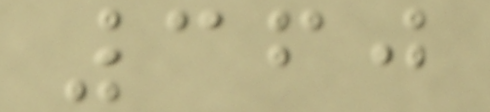360
